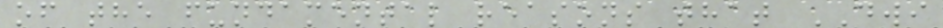of the fundamental reasons that DWI
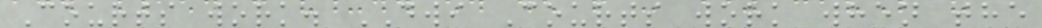Courts work. DWI Courts work when the
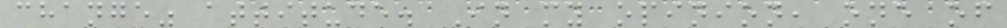change" attitude. In my opinion, one of
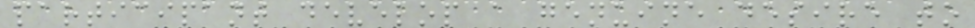participant develop a genuine desire to
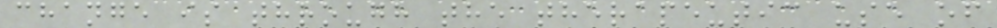change is through the therapeutic use of
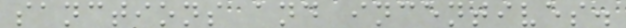sanctions and incentives.
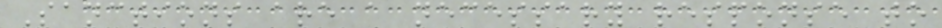Sanctions are a necessary response to
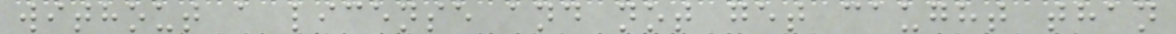without a license and not get caught than
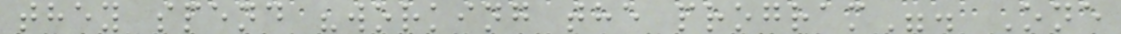they spend "working the program". One
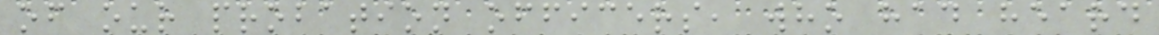of our probation officers, who had heard
